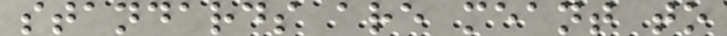standards are meant to
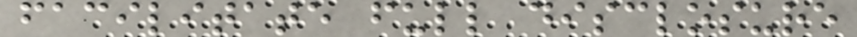facilitate full disclosure
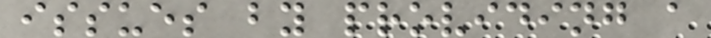issues by providing a
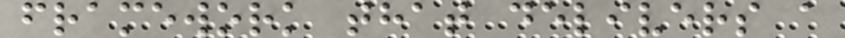framework that delivers a
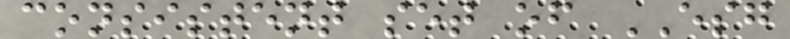consistent set of ESG
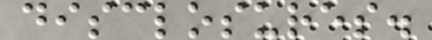disclosures.
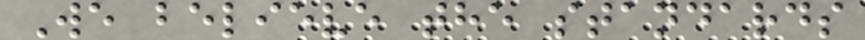We believe the standards
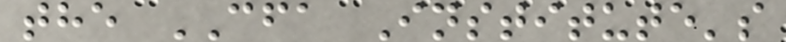the CFA Institute's
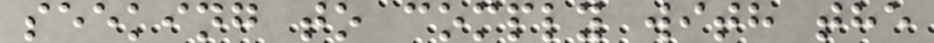seeking to comply with the
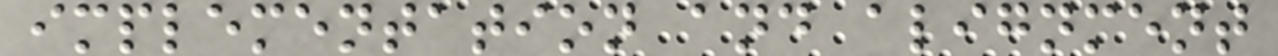implementation and alignment
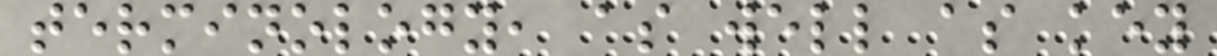terminology, as well as key
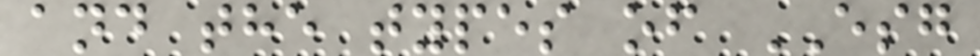and the types of ESG
